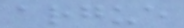argue
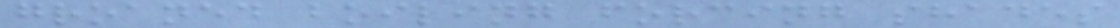groaned boiling forcing shades
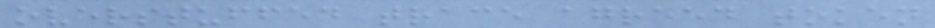overstuffed trace agreed token
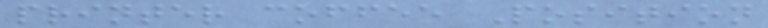printer coffee Position
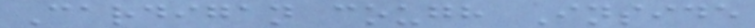Cardigan cough Inside
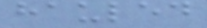hauled
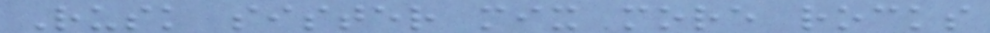Rusk sister mix more rocks
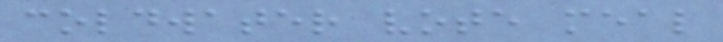coldwater vote meal
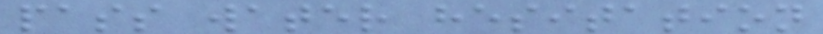pass water hesitation
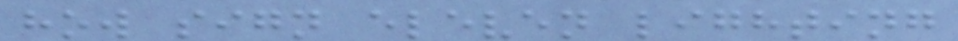how sign eleven lighting
